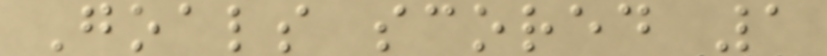Goals scored 1
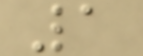1
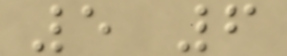5 6
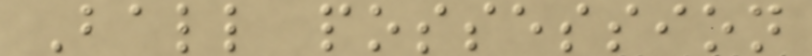Ball possession
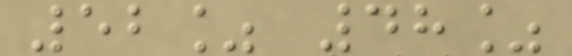52% 48%
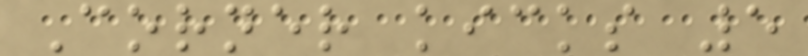Corner kicks 5
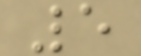5
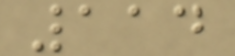114
